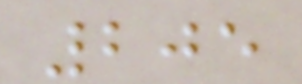205
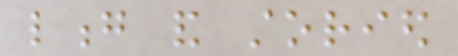long and storied
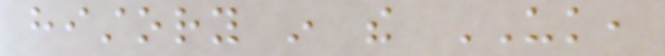history in the UK,
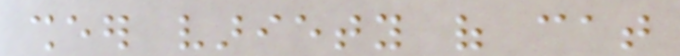sheer variety of cat
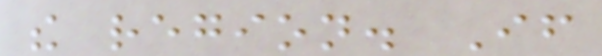the region. If
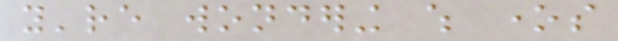you're wondering which ones
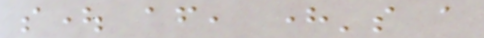sought after, here's a
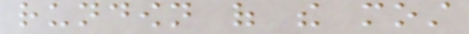rundown of the most
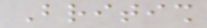British
